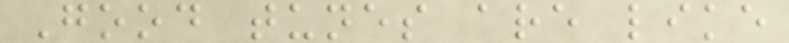Good tunes are like
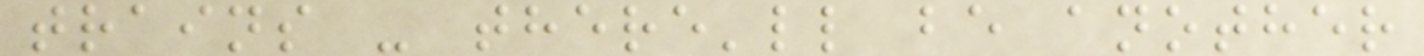trains - there'll be another
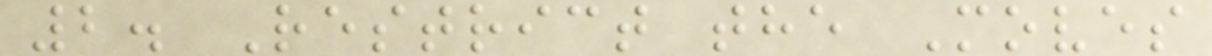2. Restrict the Moves
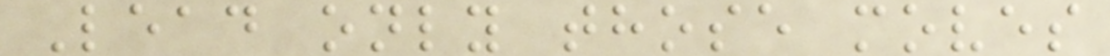Lead only those moves
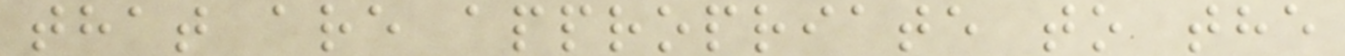that are appropriate to the
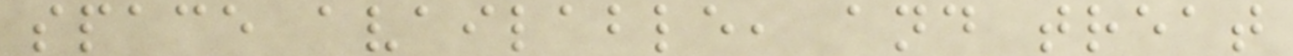space available, and treat
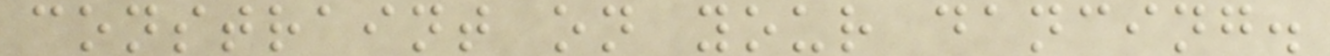constraint on your dancing.
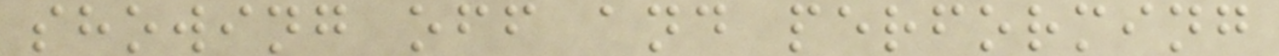showing off and performing
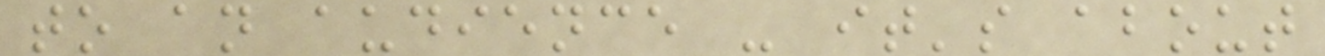to an audience - it's about
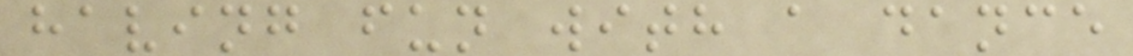having fun with a dance
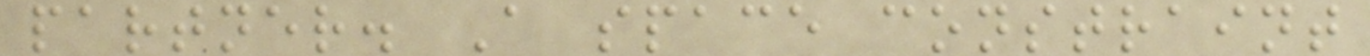partner. A space constraint
